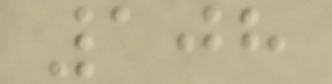108
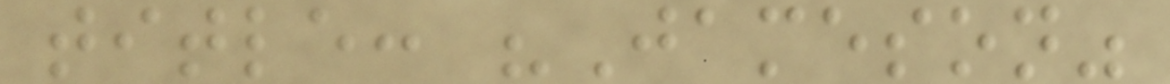title: "Jameson"
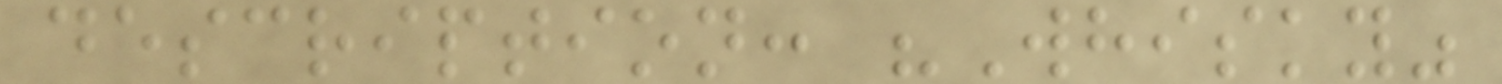description: "Whisky"
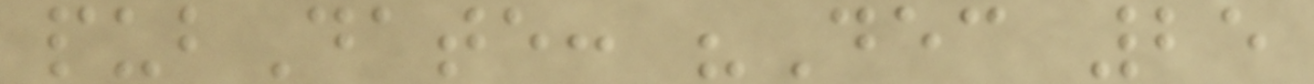pubDate: "Dec 25
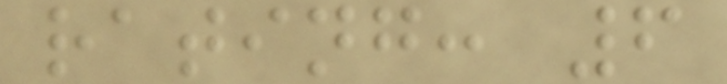rating: 6
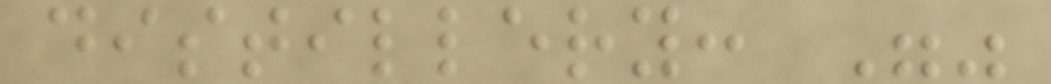distillery: ""
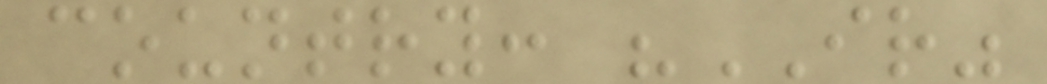country: "IR"
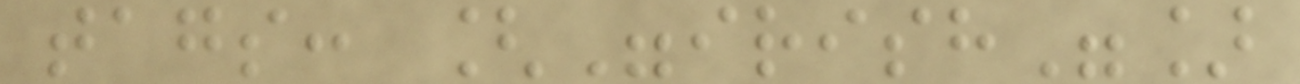tags: ["irish"]
